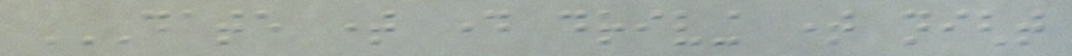DATE TIME DAY DRIVING TIME NIGHT
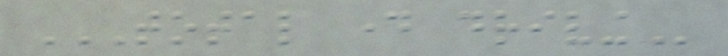TOTAL DAY DRIVING
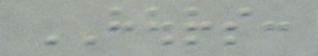HOURS:
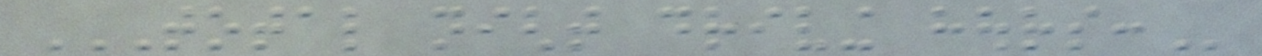TOTAL NIGHT DRIVING HOURS:
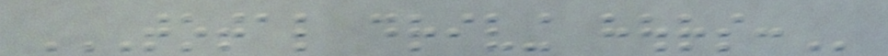TOTAL DRIVING HOURS:
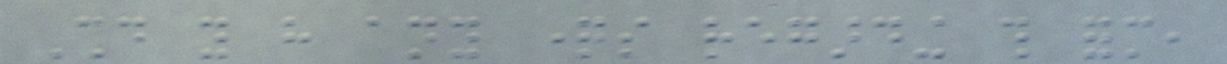Should you have any questions regarding this form,
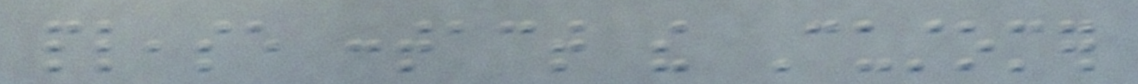please contact the Customer
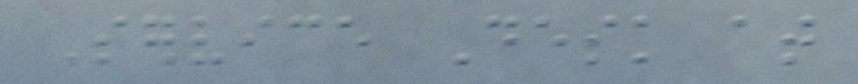Service Desk at
